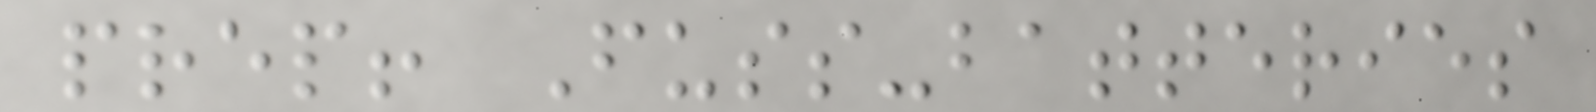prep! Fuss-batteries
